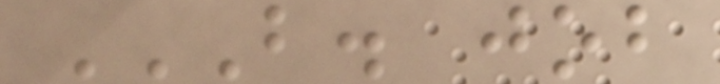B. JOB
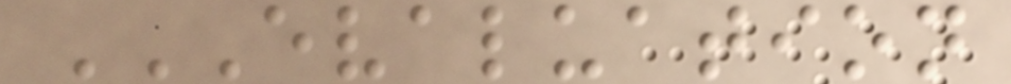EVALUATION
